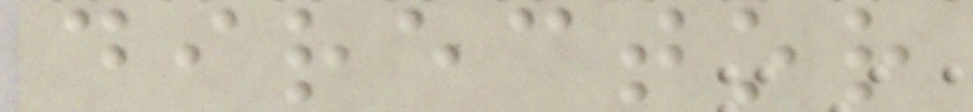director
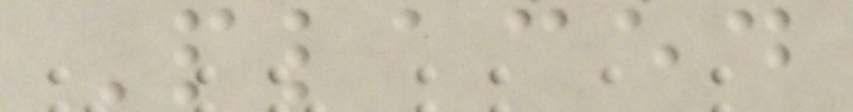Placed
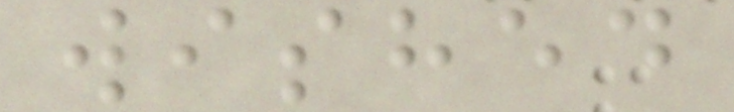wished
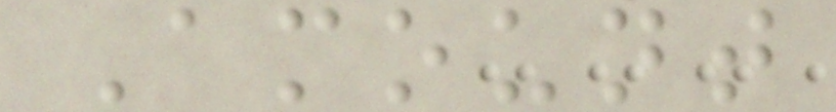Amount
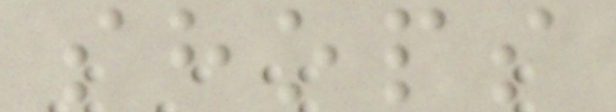shops
